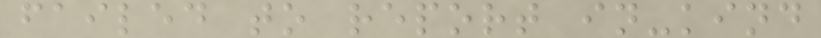failed to report in-kind
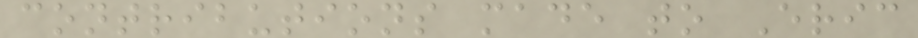contributions made to Eric
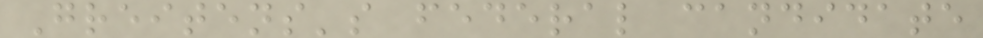Greitens's federal candidate
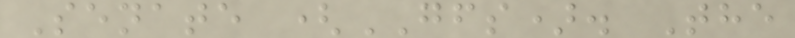Senate (GFS). The
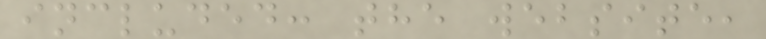included: the website,
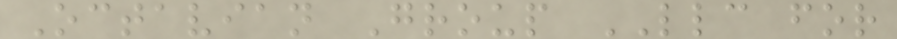Octavian Group LLC for
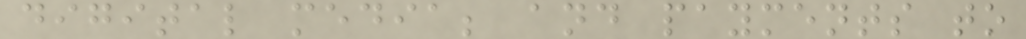digital media; and payments to
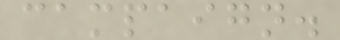campaign.
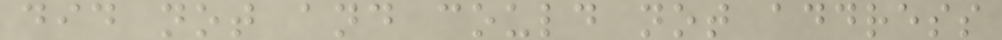did not and could not address
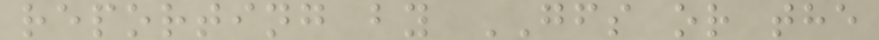reporting by GFS or the
